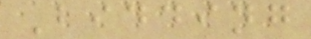Bidding
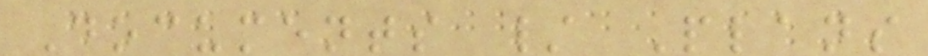Documents / Plans
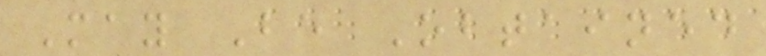May Be Obtained
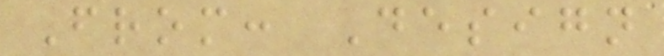From: Design
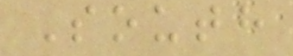South
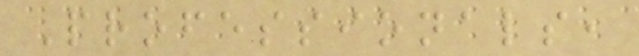Professionals,
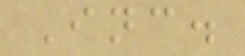Inc.
